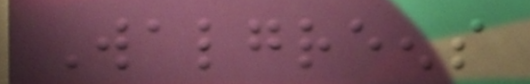Walgreens
